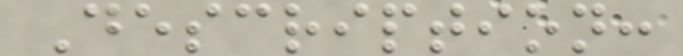Description:
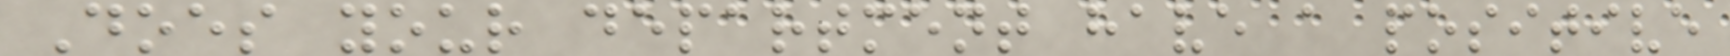Does your department have a positive
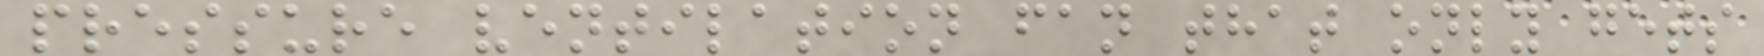pressure ventilation fan that only gets
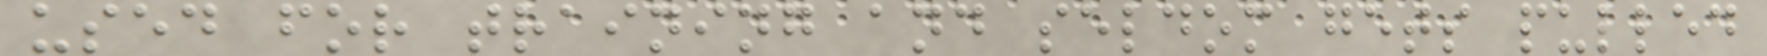used for training and seldom gets pulled
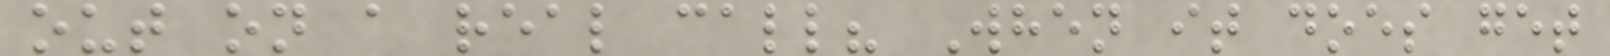out on a real call? When it does get
